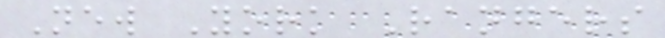New York Rangers
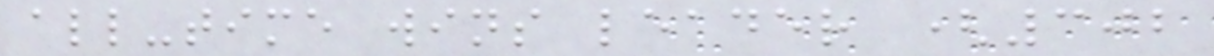all-time wins leader (302
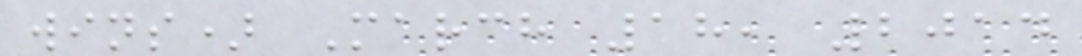wins) March 18, 2014
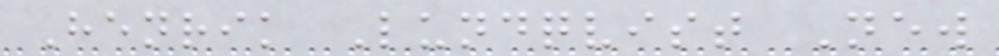Henrik Lundqvist New
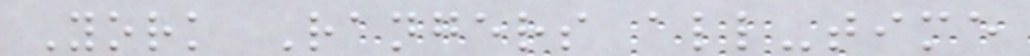York Rangers all-time
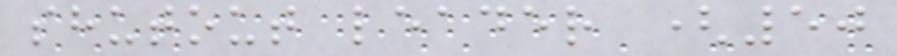shutout leader (50
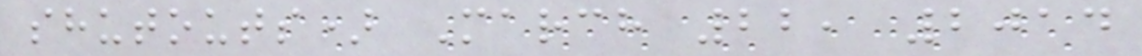shutouts) March 22, 2014
